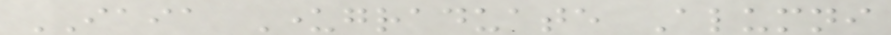IAIA Undergraduate Alumni
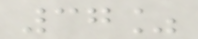37%
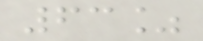63%
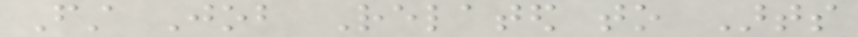First Job Related to Arts
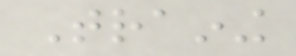Training
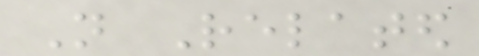Not Related
